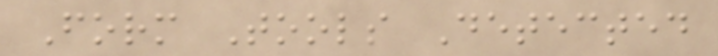Form Tools Detected
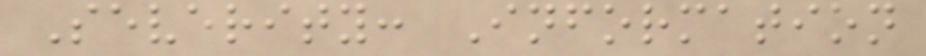Severity: Information
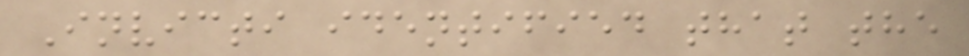Invicti identified that the
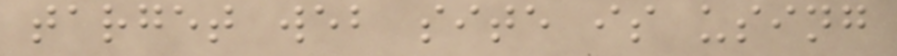target web site is using
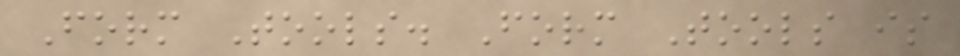Form Tools. Form Tools is
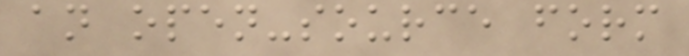an open-source form
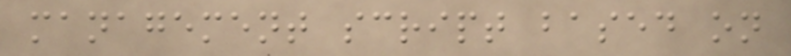management script based on
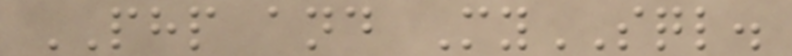PHP and MySQL.
